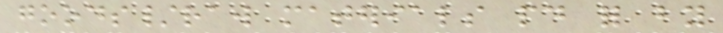goods/raw materials paid for by
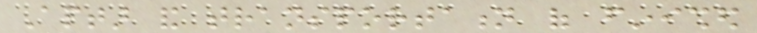Aptar and transportation of finished
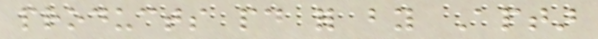products paid for by Aptar
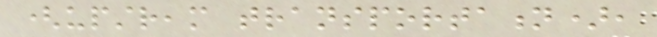(upstream transportation),
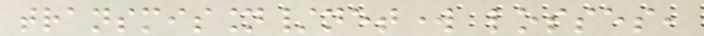transmission/network losses,
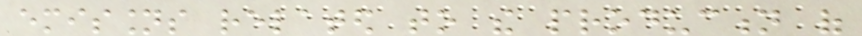emissions related to the production of
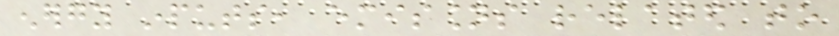energy inputs, emissions related to
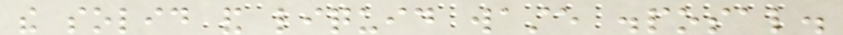the solid and liquid waste disposal.
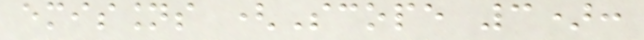emissions (Scope 3):
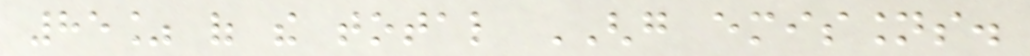85% of the total GHG emissions.
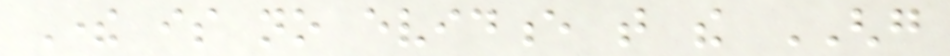There is no evidence that the GHG
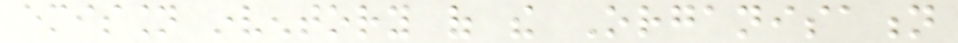emission inventory of the Organisation
